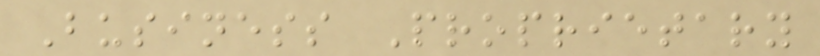Business Proprietary
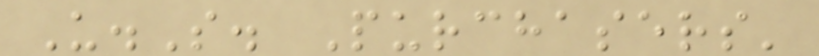U.S. Purchasers'
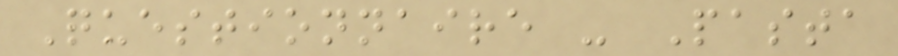Questionnaire - Pasta
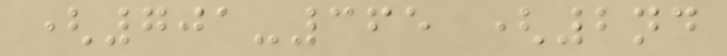(701-365 (2nd
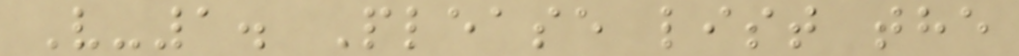V-1. Please list the
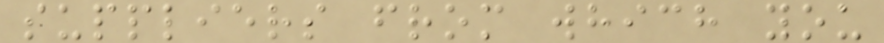suppliers from which you
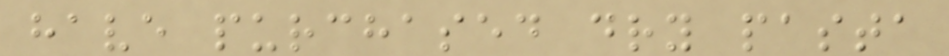have purchased dry pasta
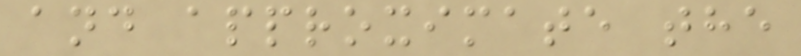and approximate the
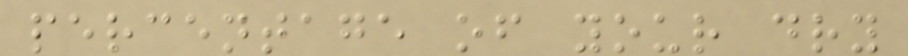percentage of your dry
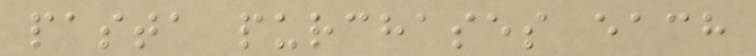pasta purchases each
